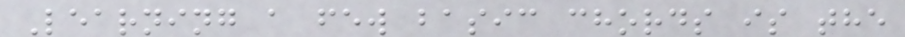Learning a few basic chords is the
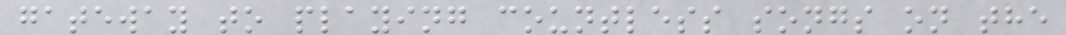gateway to playing countless songs on the
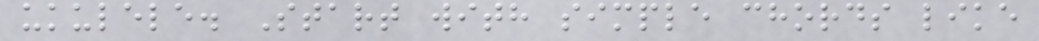ukulele. Start with simple chords like
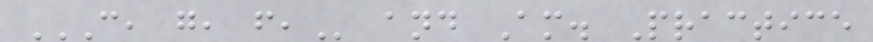C, G, F, and Am. Practice
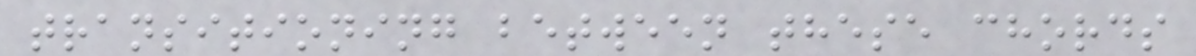transitioning between these chords
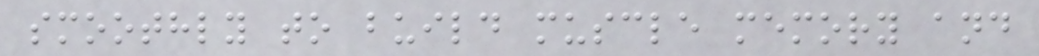smoothly to build muscle memory and
